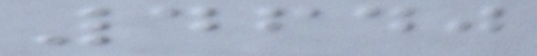4640
